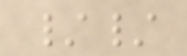//
